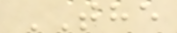THE
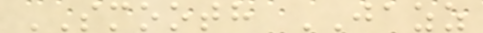SMOOTH JAZZ
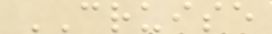CRUISE
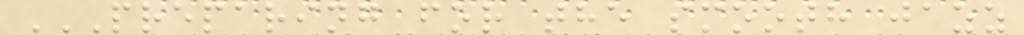PREPARING FOR THE SMOOTH JAZZ
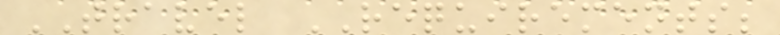TRAVEL REQUIREMENTS;
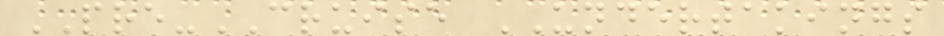PRE-CRUISE UNDERTAKINGS
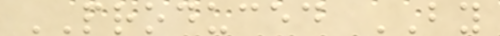PRODUCED BY
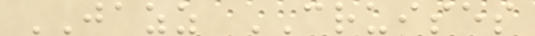JAZZ CRUISES
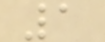1
